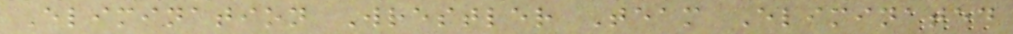Elimination Wrestler Team Eliminated
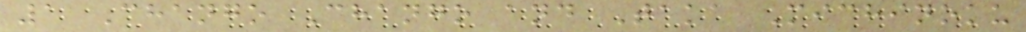1 Chango Chango and Taka Michinoku
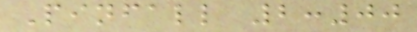Pinfall 2:00
